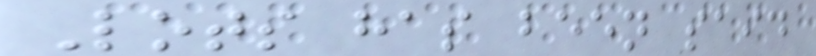Lots has been said
